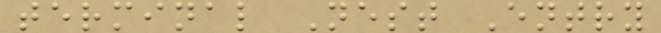terminal Nest Entry
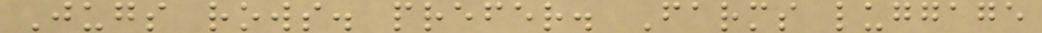Jugs rows. prefer. Farms luggage
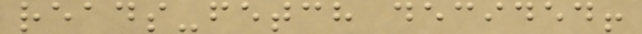reads-fetch decided!
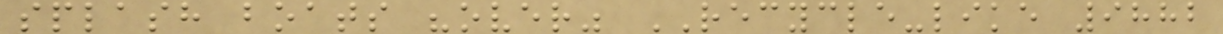splash boats "over" RECYCLE-like 9882
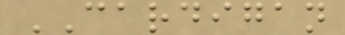CARDIGAN
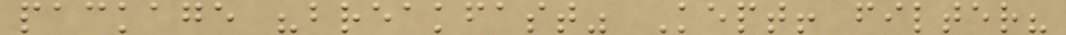package "breakfast" Kept! filter?
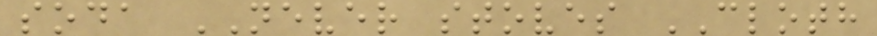soda NEVER stoves CLOTH
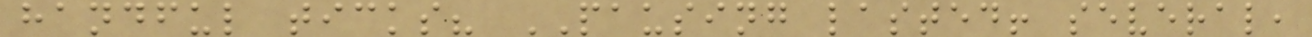handful ticks? PAUSING lasted! several,
